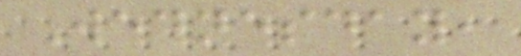Wednesday,
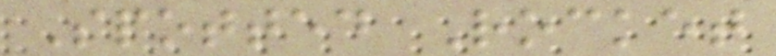Spotted Rocket
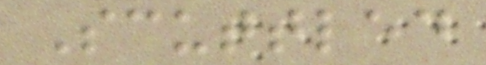Scuttled
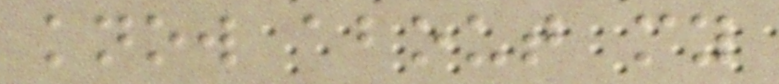know about my
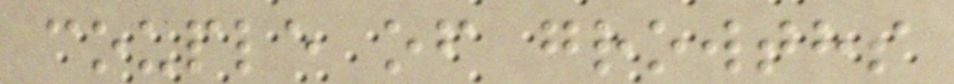couple of growths
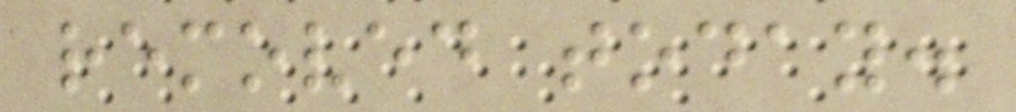removed today.
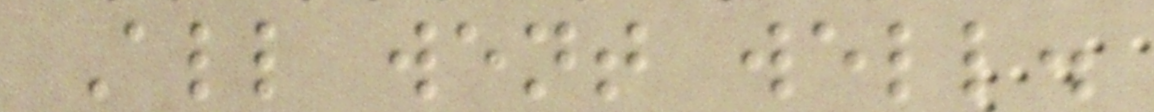All went well.
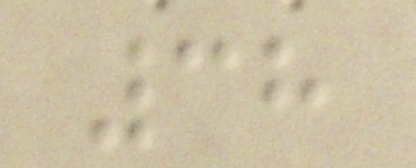38
